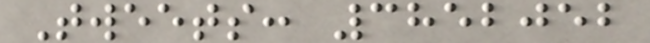Tweets: 3852052
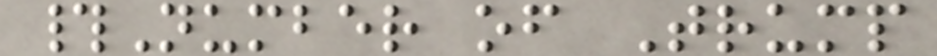#Number of Trump
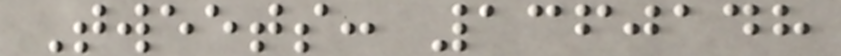Tweets: 1360148
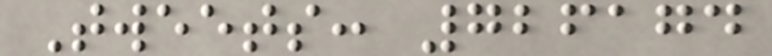Tweets: 726174
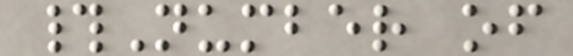#Number of
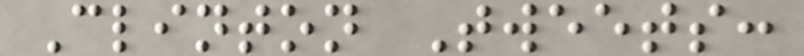Clinton Tweets:
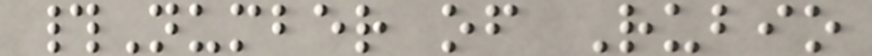#Number of Rubio
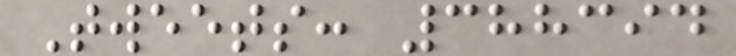Tweets: 388394
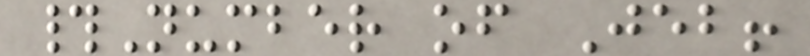#Number of Jeb!
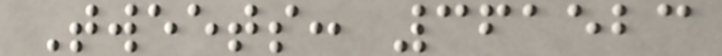Tweets: 361523
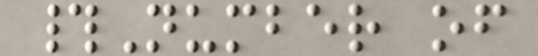#Number of
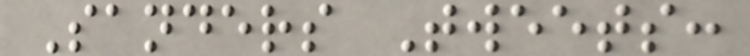Sanders Tweets:
